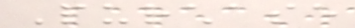Purchase
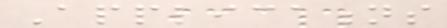Applications
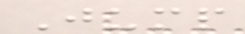Jump
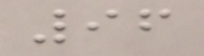96
